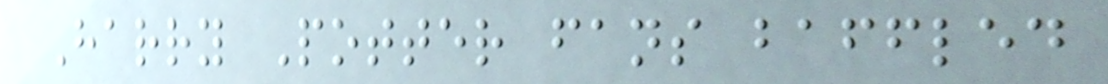Harry Potter fans baffled
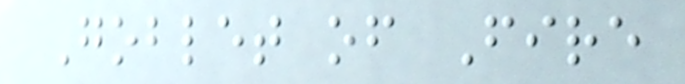Goblet of Fire
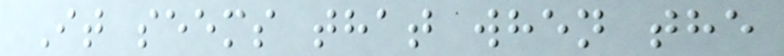It seems that when the
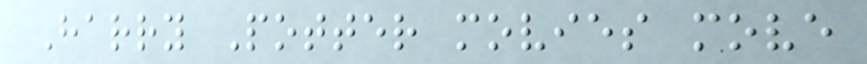Harry Potter movies move
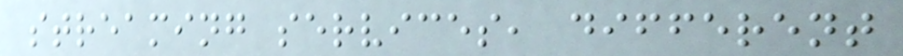streaming services, different
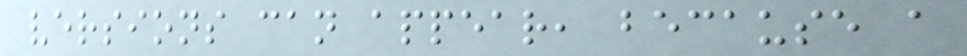versions can appear, because a
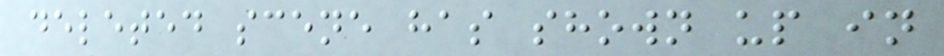deleted scene has shown up in
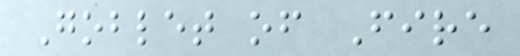Goblet of Fire
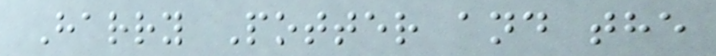Harry Potter and the
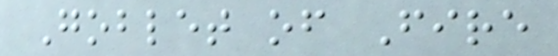Goblet of Fire
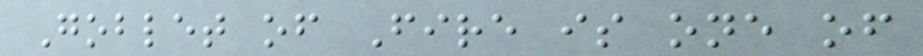Goblet of Fire is one of
